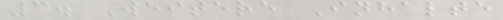3. Weitere Inhalte
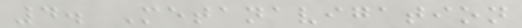4. Metanavigation
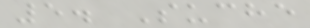5. Suche
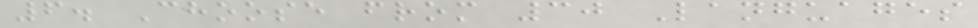6. Choose from 30 Languages
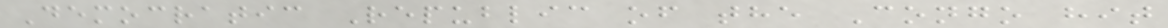Democratic Republic of the Congo hit
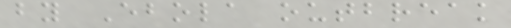by Ebola outbreak
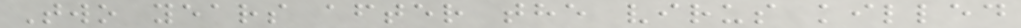Two years after the virus killed
